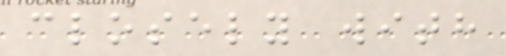closely with
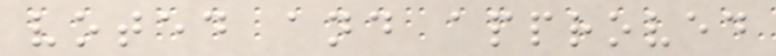voted and approved
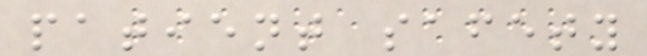patient safety
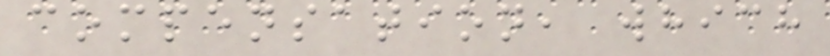compensation, which
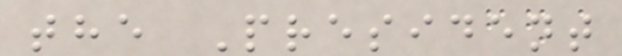the President
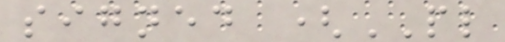signed (PL
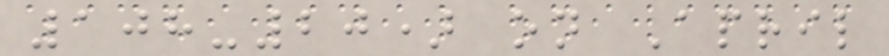108-20) on April
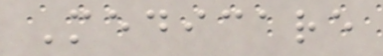Medicare
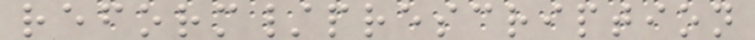reform/prescription
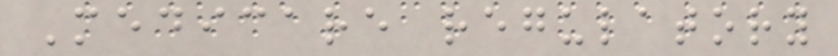Medicare regulatory
